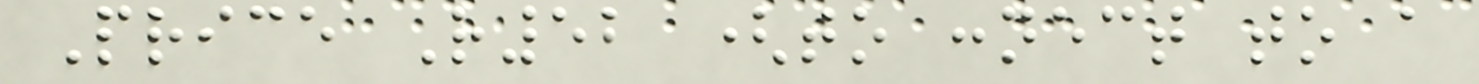Price R52 (to connect to a
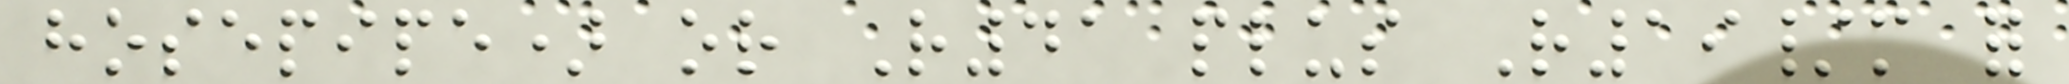hosepipe) or R41 plus R19/m for
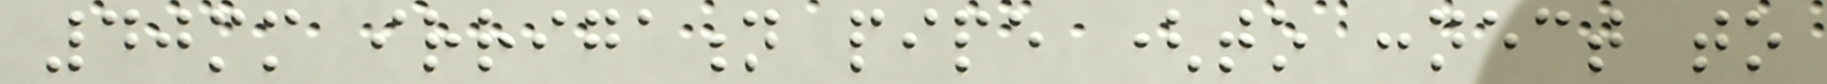40mm irrigation pipe (to connect to
